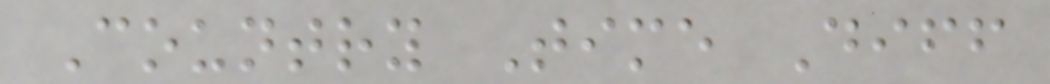Country Time Diff
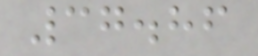37.86
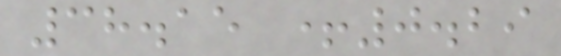38.15 +0.29
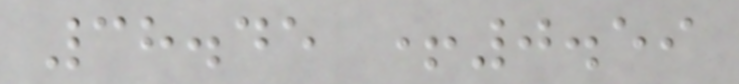38.45 +0.59
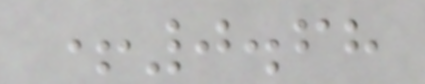+0.68
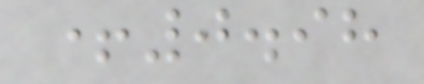+0.98
